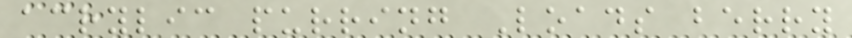acrylic purring Loads berry
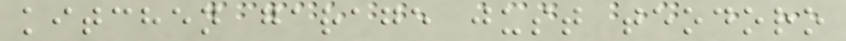kitchen garage just teodoro
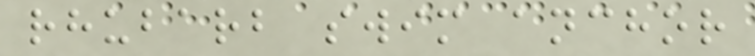rhubarb swim anchor
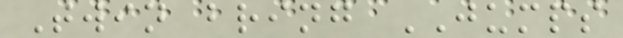Twin bring JUMPS
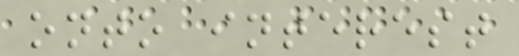onto interest
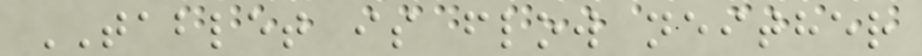TABLET is flow neither
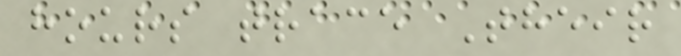hours trace Their
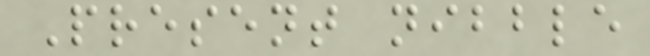Present nibble
